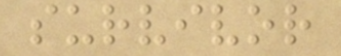survivor
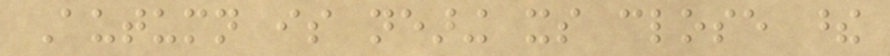Autumn is nearing its close these
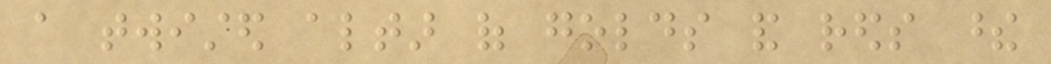a twisted altar of golds and reds these
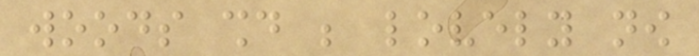woods should be lovely now
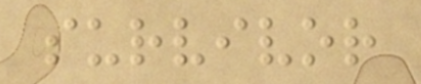survivor
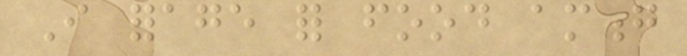I forage for food among
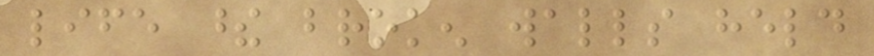life these broken walls held
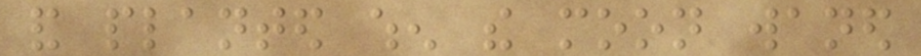and planted when the moon waned
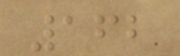162
